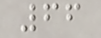66
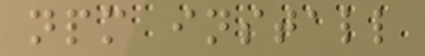npm install
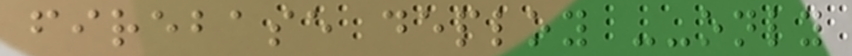firebase deploy --only
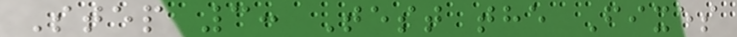Step 3: Test the Fixes
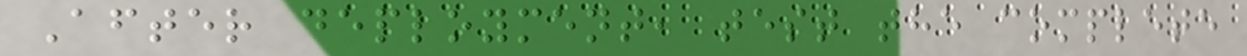After deployment, test the complete
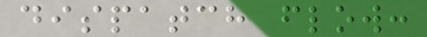dispatch flow:
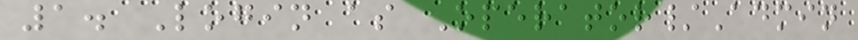1. Login as Operator/Admin
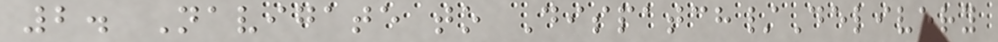2. Navigate to Dispatch/Delivery
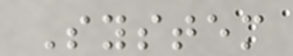System
